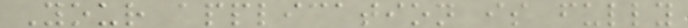Your application is fully
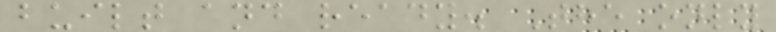built and ready. The only
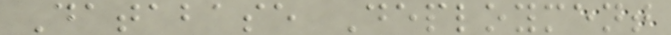Database Deployment
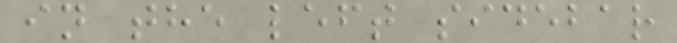in the left sidebar
